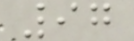97
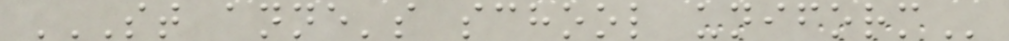ST ANNE'S SCHOOL UNIFORM
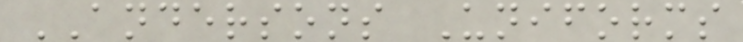ANDERSONS Uniforms
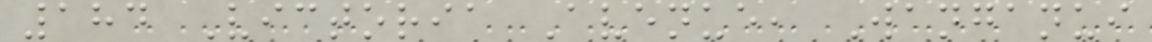184 Victoria Avenue, Wanganui
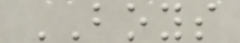BOYS
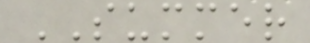SUMMER
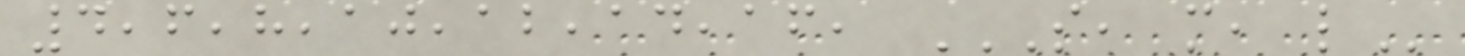4,6,8,10,12,14,16, S, M, L
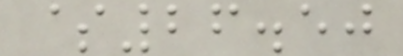$26.50
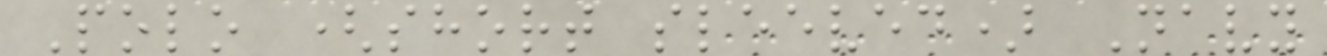Polo (short sleeved) Navy
